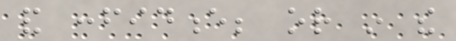and confidence; or in the
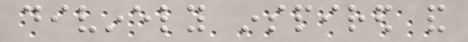divinely inspired and
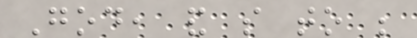God, and so to be
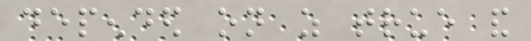depended on as true and
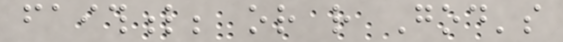faithful; or rather God's
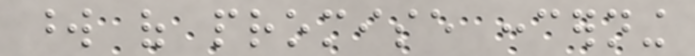word of promise concerning
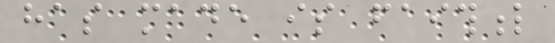has made is faithful
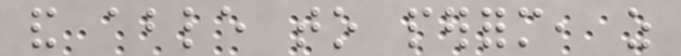and able to perform, as
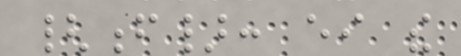{f}: either the
